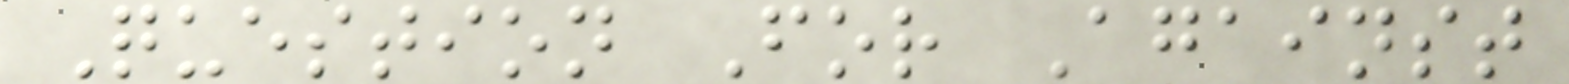Question For Against
